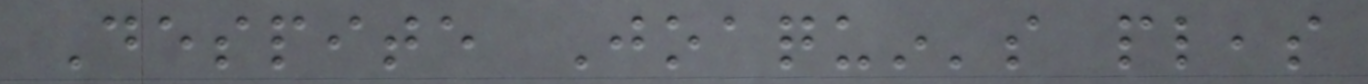Despite Joaquin's pleas
